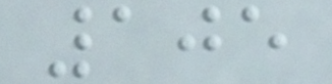105
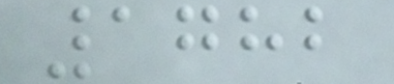1782
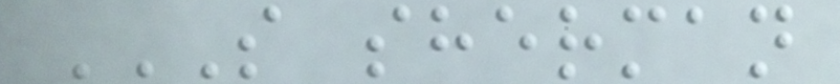S SHERMAN
